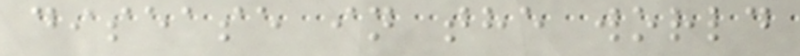disease in the world
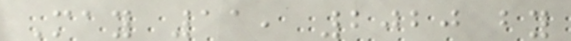May 11, 2020 by
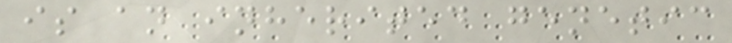is an inherited genetic
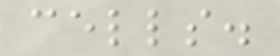cells.
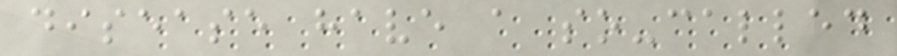disease have a so-called
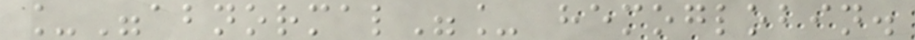_"abnormal"_ hemoglobin.
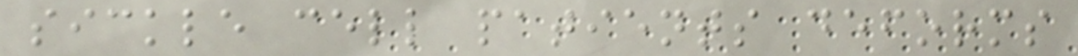sickle cell patients deforms
